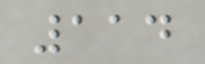114
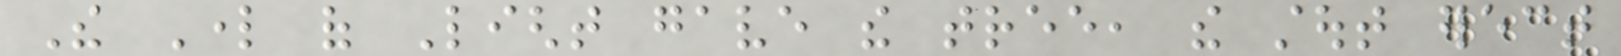The Lord of Light gave the tree, the stout erect
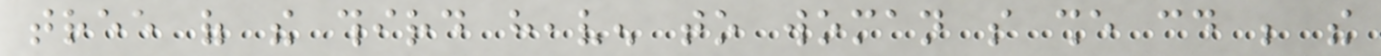tree of the third heaven to woman so she could be the
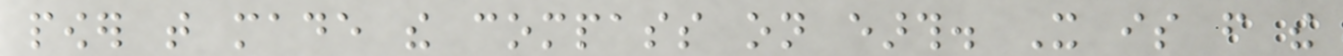power that made the compass on earth. It is from the
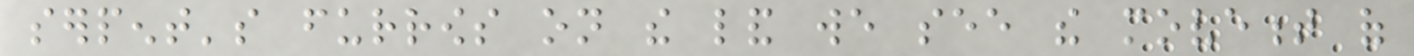serpent's furrows on the land we see the movement of
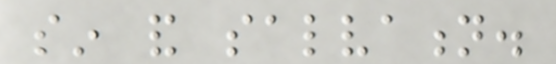sin and salvation.
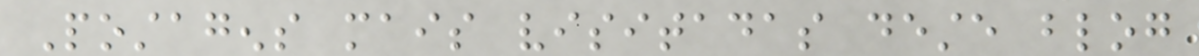Postagens mais visitadas deste blog
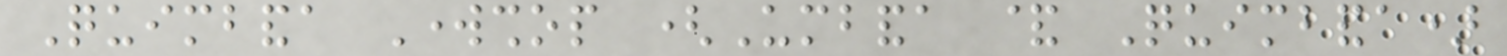Quimbanda Workshop (Umbanda & Quimbanda)
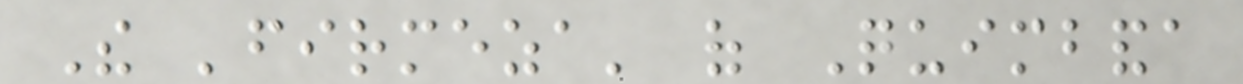The 'firmeza' of Quimbanda
